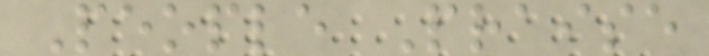People Praise
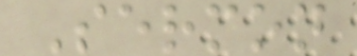Sermon
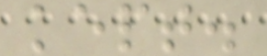kept.
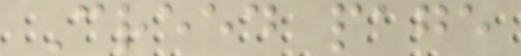Creed page
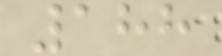188
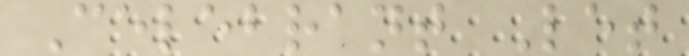Celebrant Let
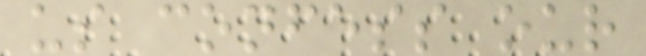us confess our
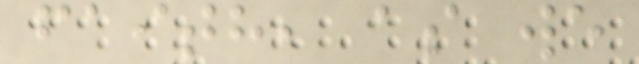faith, as we
